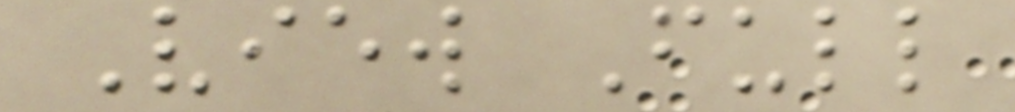View Full
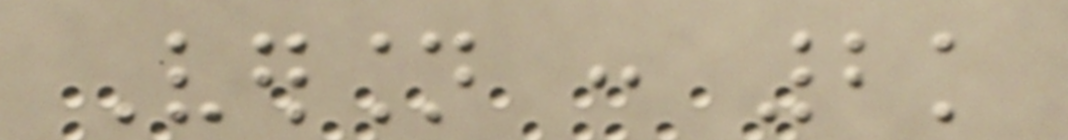Version : 2k
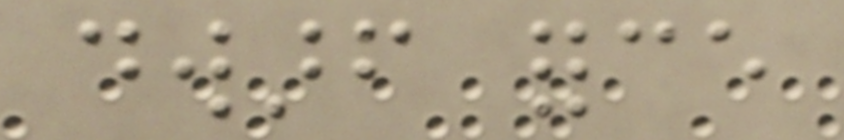dwarf force
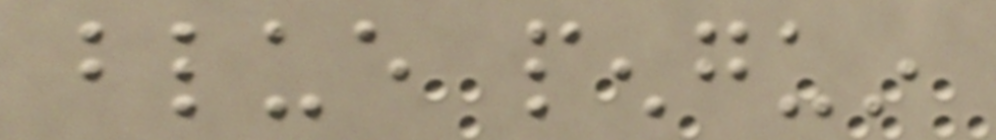blue penguin
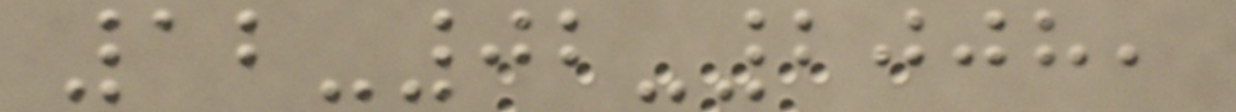12-02-2008,
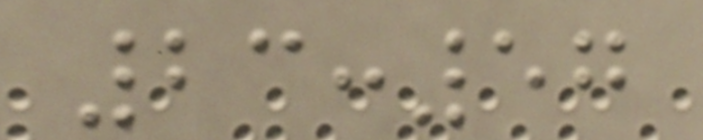23:57
